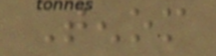Tenom
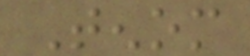Tenom
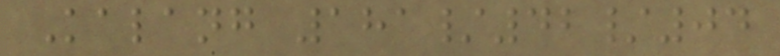Kalang 181/42/04
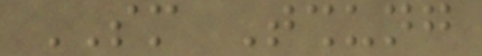SM Tshung
